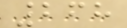268
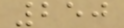250
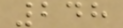248
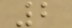2
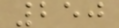250
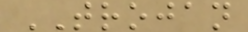TROJAN
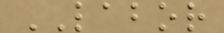LABOR
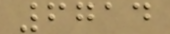6714
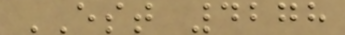EST 4278
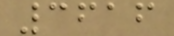3616
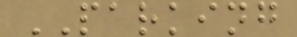PARKING
